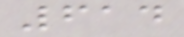614
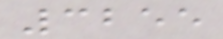3255
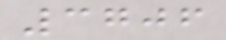3706
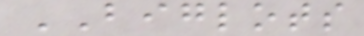BIGLOTS
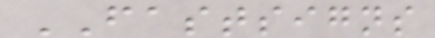FASTSIGNS
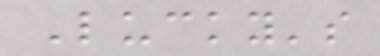Lucky's
